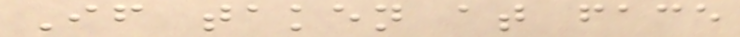If taken at face
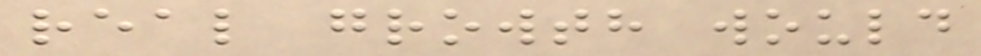real growth would
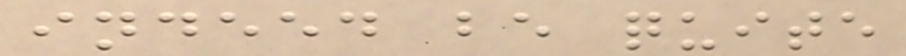indeed be quite
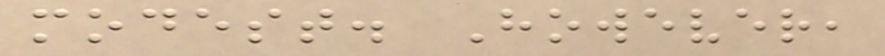modest. However,
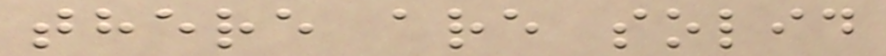there are solid
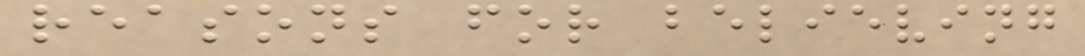reasons for believing
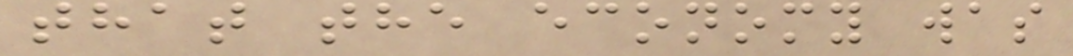that the economy was
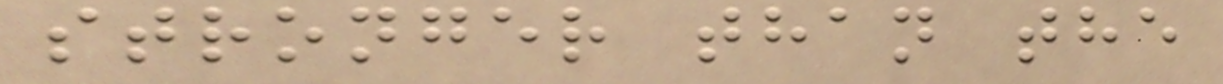stronger than the
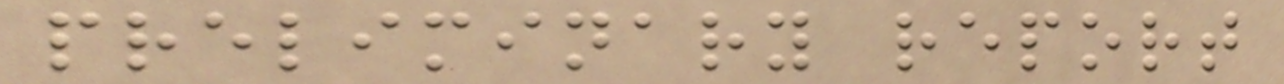preliminary report
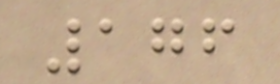176
